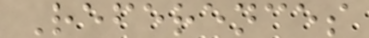References
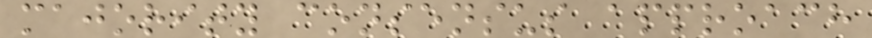majority consensus approach
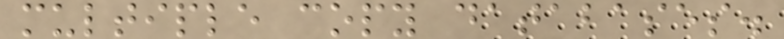multiple copy databases.
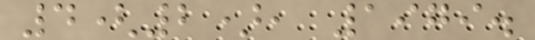4(2), 1979.
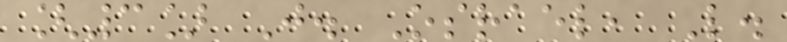[3] J. Osrael, L.
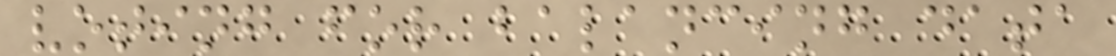voting for balancing data
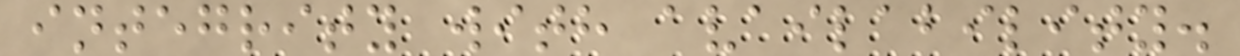integrity with availability.
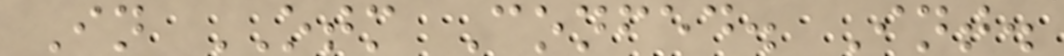In OTM Confed. Int.
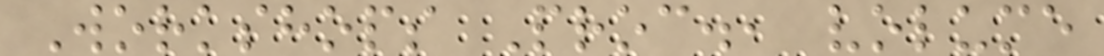Workshops Proc., volume
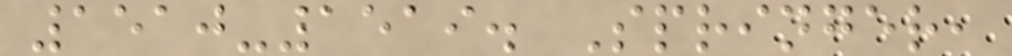1510-1519. Springer,
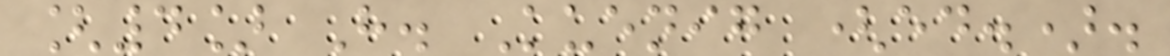[4] H. Kuenig (ed.).
